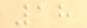18
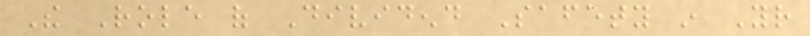The Role of Dividend Safety in Your
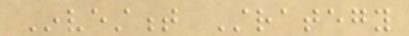Investment Strategy
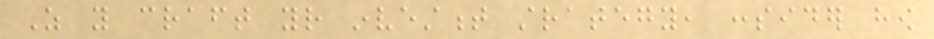As you craft your investment strategy, consider how
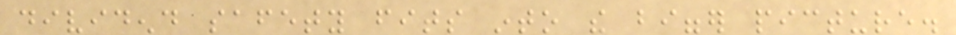dividend safety fits into the bigger picture.
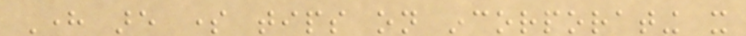Here are some tips on incorporating it
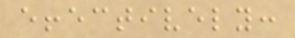effectively:
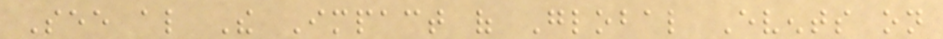See also The Impact of Global Events on
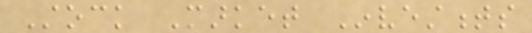Stock Market Investments
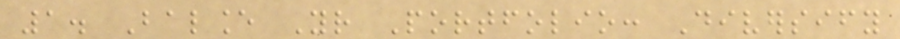1. Balance Your Portfolio: Diversify
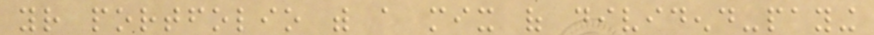your portfolio with a mix of dividend-paying
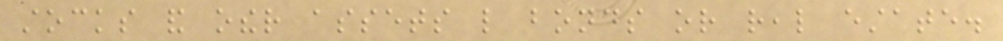stocks and other assets like bonds or real estate.
